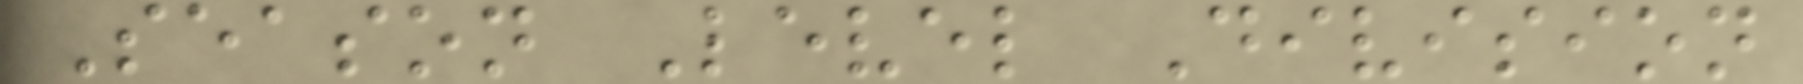Season Level Division
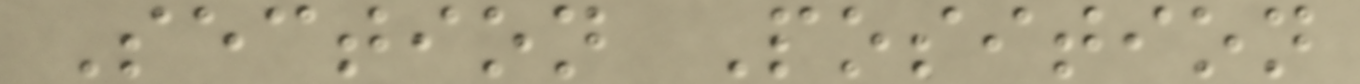Section Position
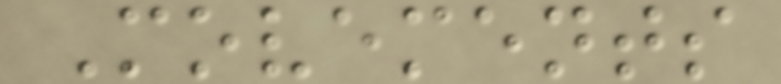Movements
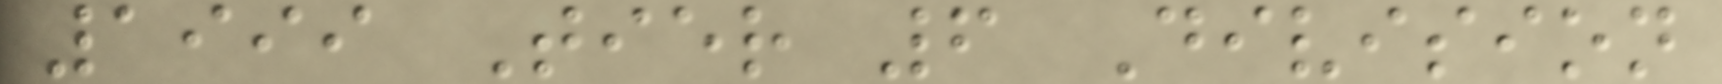1999 Tier 6 Division
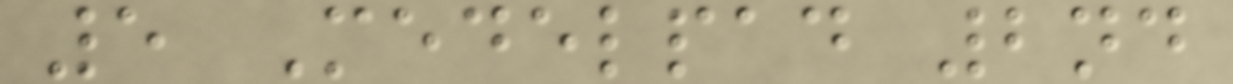5 Medelpad 2nd
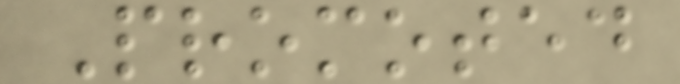Promoted
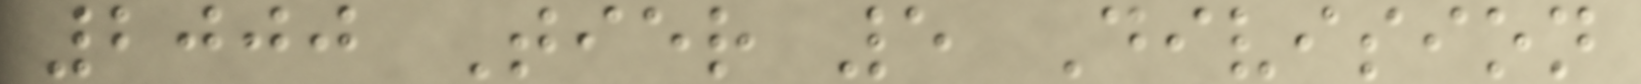2000 Tier 5 Division
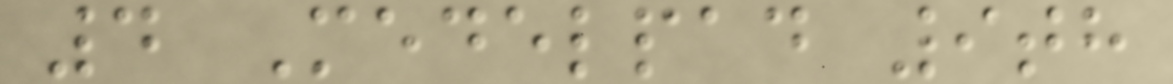4 Medelpad 9th
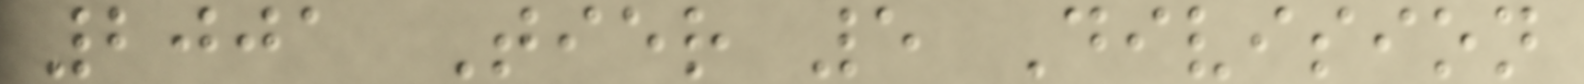2001 Tier 5 Division
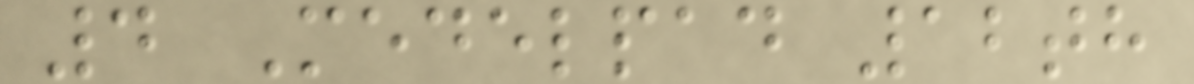4 Medelpad 12th
